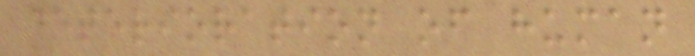deterioration of human
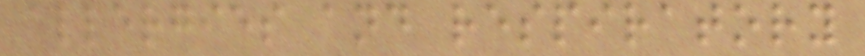allergies and respiratory
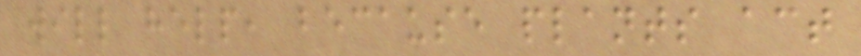will help, because plants act
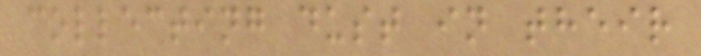collecting dust in their
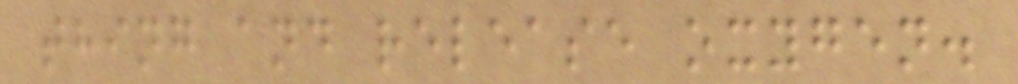thing and release oxygen.
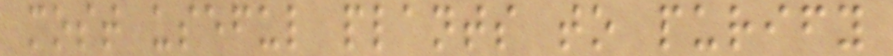most useful plants to purify
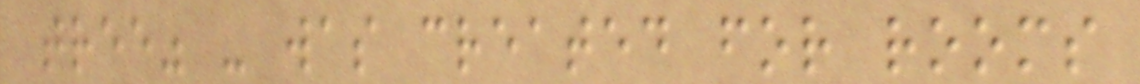tree" - was created for rooms
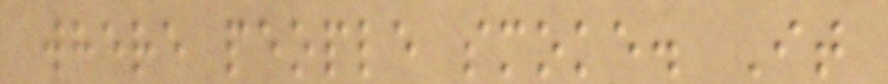where people smoke. It
